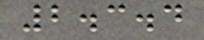2.3.4
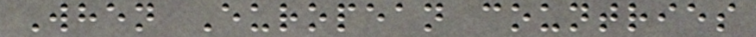When European countries
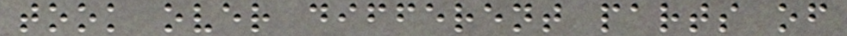took over different parts of
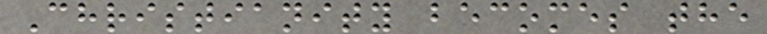Christianity becomes the
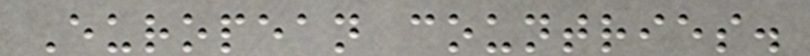European countries.
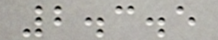2.3.5
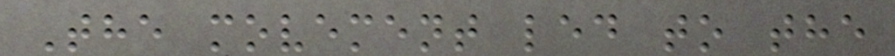The movement led to the
